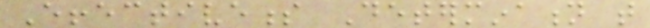Effectiveness Determination that
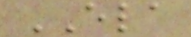ELA
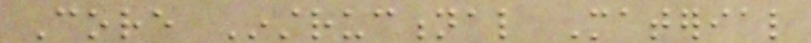Core Instructional Material
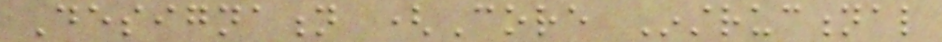Designation (Core Instructional
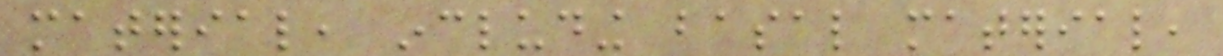material, including basal material,
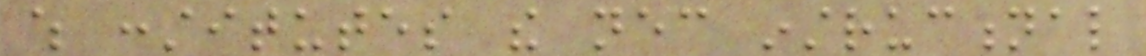which constitutes the necessary instructional
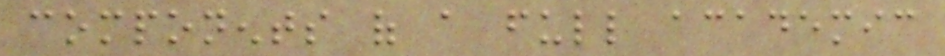components of a full academic
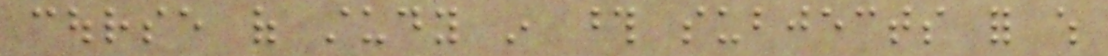course of study in those subjects for which
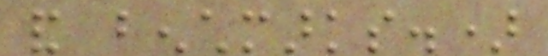and benchmarks.)
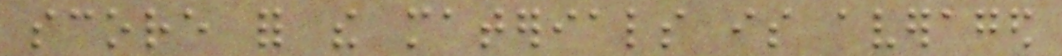score for the materials is averaged
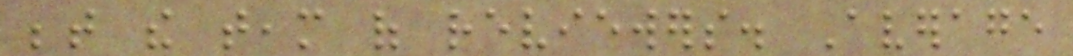between the team of reviewers. Average
